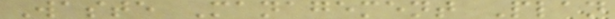Waste Management Plan
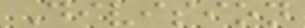Division
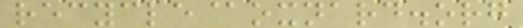recycle@oxnard.org
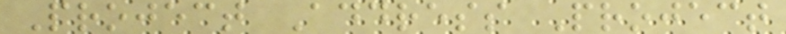Project Address Project
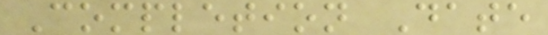Completion Date
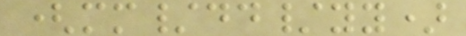(mm/dd/yy)
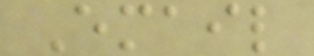Email
